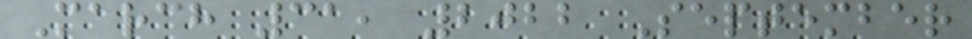March 31, 2022 September
